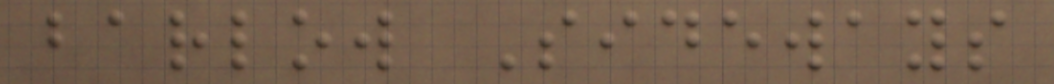barlow Sideways
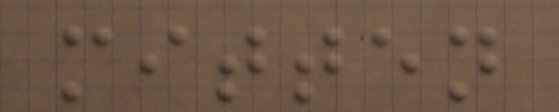mitten
